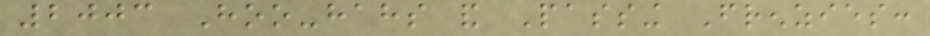2003 Hoo-hahs and Passing Frenzies:
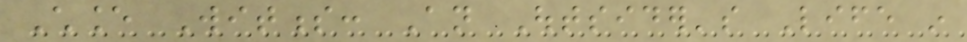Chance Witness: An Outsider's Life in
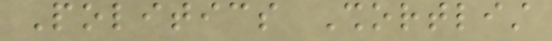Politics Shortlist
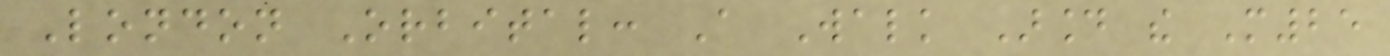London Orbital: A Walk Around the M25
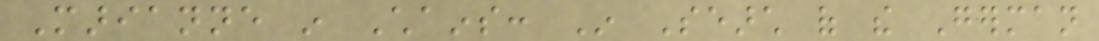Marianne in Chains: In Search of the German
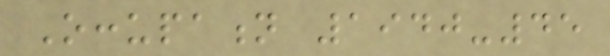Occupation 1940-45
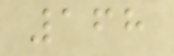168
